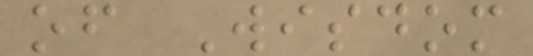of Wisdom
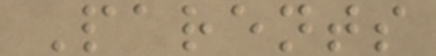Parents
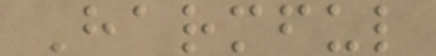Harmful
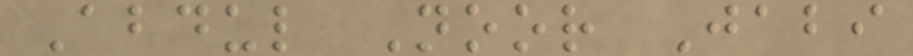Abdul Noor Jabi
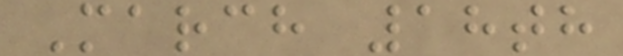March 18th
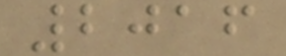2016
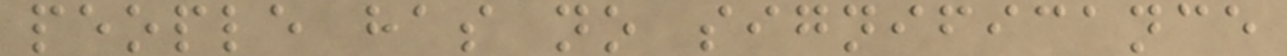people has no significance
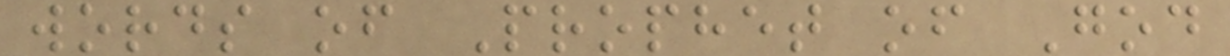words of Prophet of God
